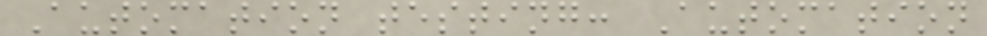Automation testing: Automation
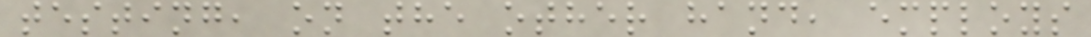testing, on the other hand, employs
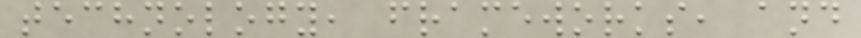technology, frameworks, and
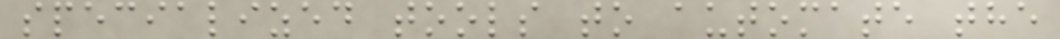specialized tools to automate the
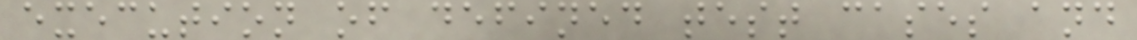execution of defined test cases and
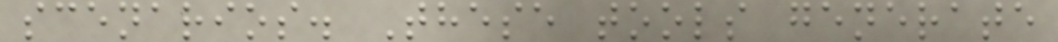scenarios. These tools generate
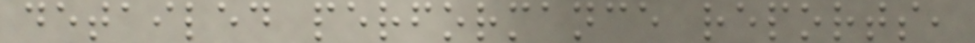detailed performance reports,
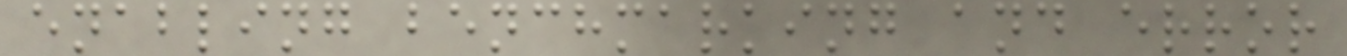enabling benchmarking and error
